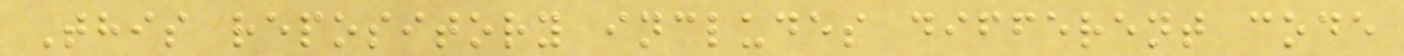This repository includes different code
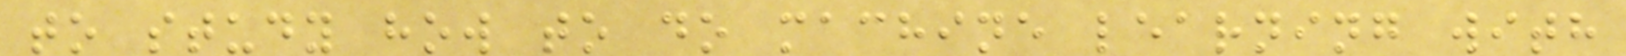to study how to do machine learning with
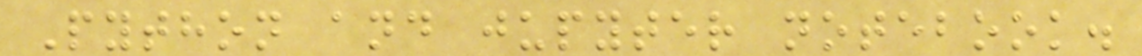Python and jupyter notebook.
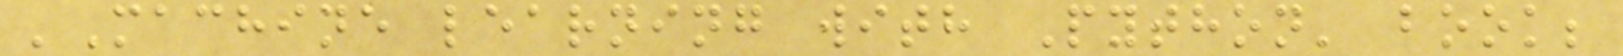'Machine learning with Python' book;
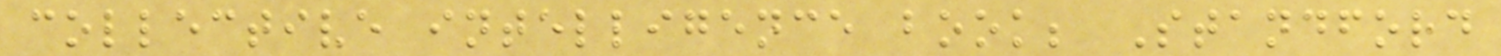collective intelligence book; Standford
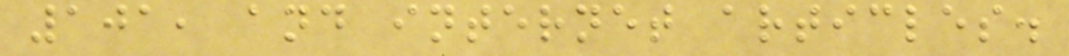101, and internet articles.
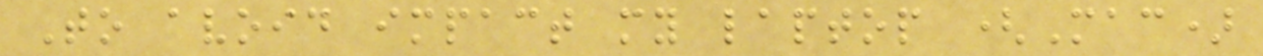To avoid impact my laptop (Mac)
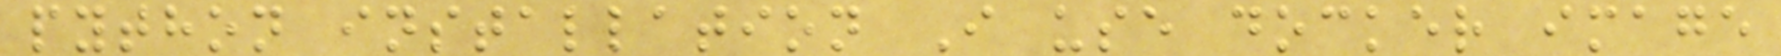python installation I use docker image
